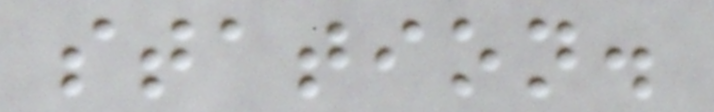station.
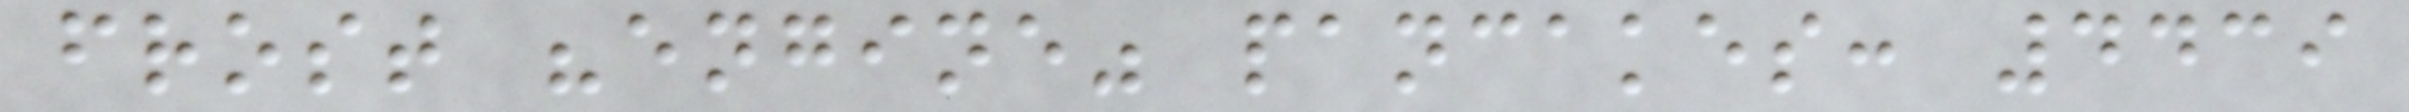frost "engine" pancakes: 4439
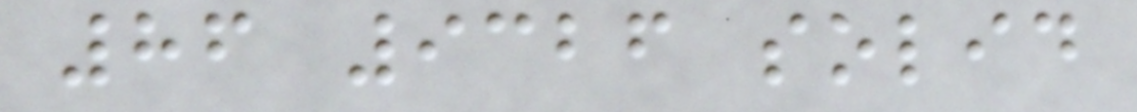86 9326 solid
